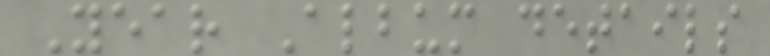Year Album details
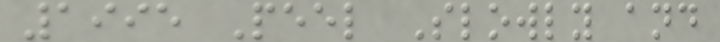1995 Peel Slowly and
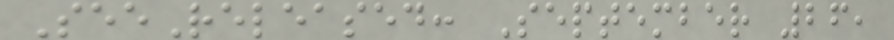SeeReleased: September 26,
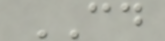CD
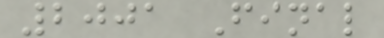2001 Final
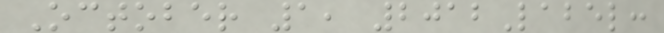October 1, 2012Label:
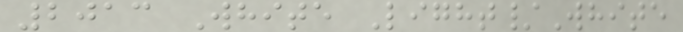2013 White Light/White
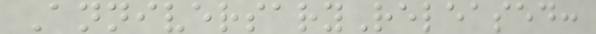AnniversaryReleased:
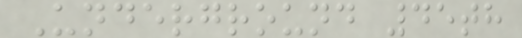Underground 45th
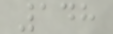148
